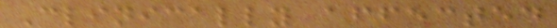Clinically affected
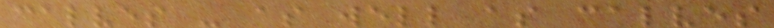calves - as well as calves
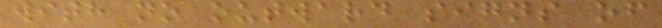with no outward signs of
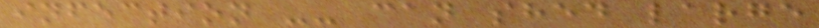infection -- can shed large
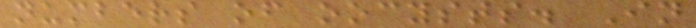numbers of oocysts. In
